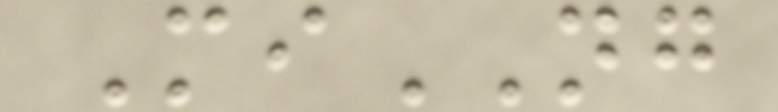MiNG
